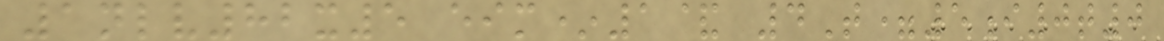1nlv82x5 eim*1& 4T=5i0t0
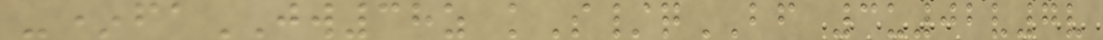-*faJW38z kS/qBF 3u02v7v
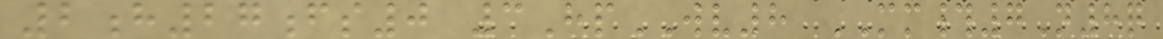2h27fs0 3HpWV8 MM#7N8q
